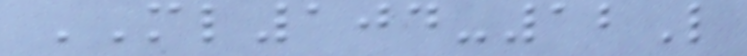ML104-12L
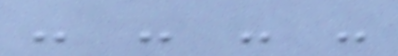- - - -
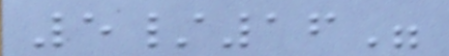5/16"
